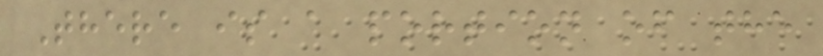There is a portion of the
